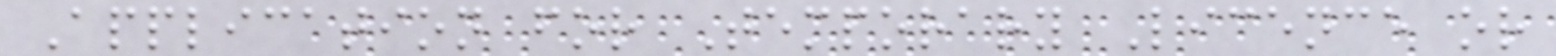Application for Temporary Licence or
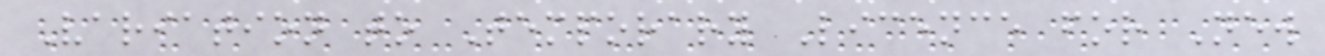Variation to Temporary Licence for New
